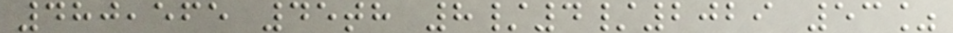480,565 45th 8/4/2029 53%
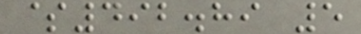$492.89 5
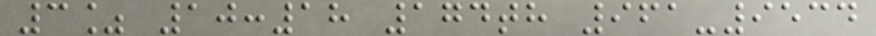3% 10:18 174th 961-9534
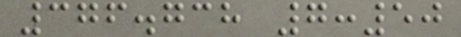376.738 7:50
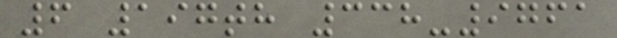6 197th 338-9761
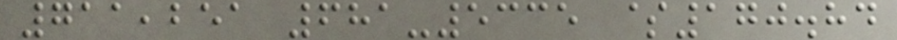711,251 681-5335 $170.84
